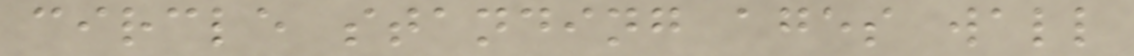circle standing ages wall
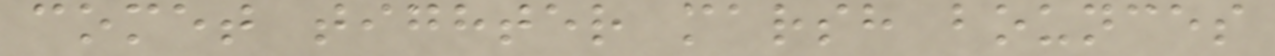comet tighter marsh bounces
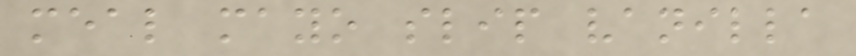meal mayo slip vanilla
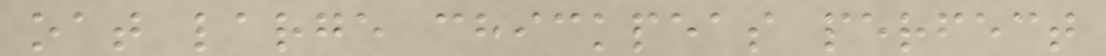oat large chickpeas perfect
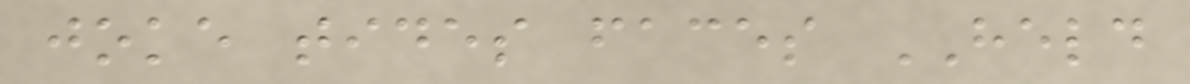joke tides faces HELD
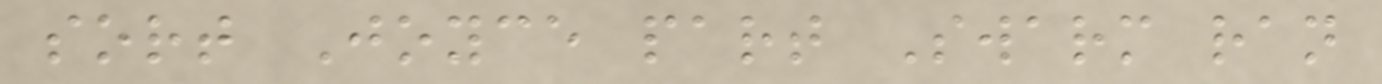sort Joyce part Swarm ran
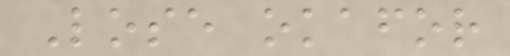Lose okafor
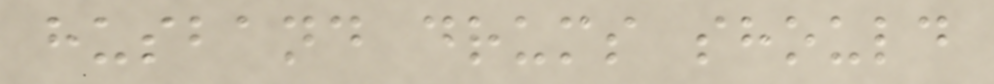husband drums should
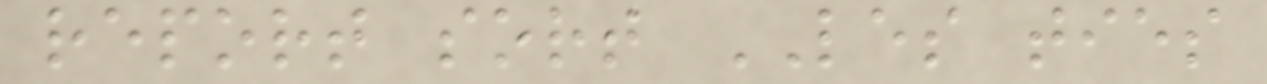report sort LES ties
